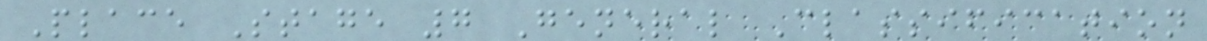Place Stage 7 General Classification
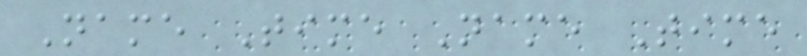Name Time Name Time
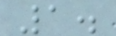1.
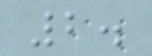2.
